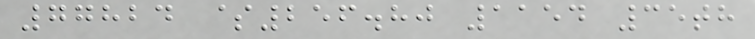77824 $256.80 1154 35th
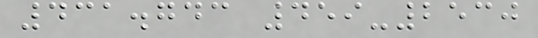431.743 459-2530
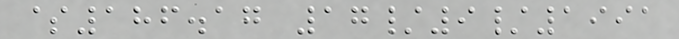$186.17 17/9/1991
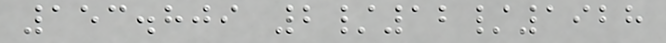153.809 2/12/1928
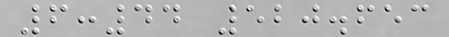6:44 520.653
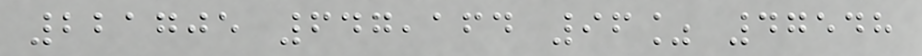221705 647,164 96% 47548
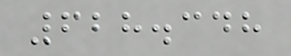628.348
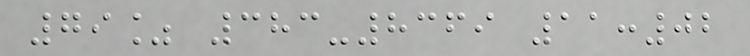79% 383-8369 11:02
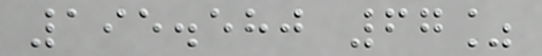195.580 67%
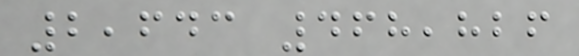2,643 468,826
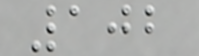102
